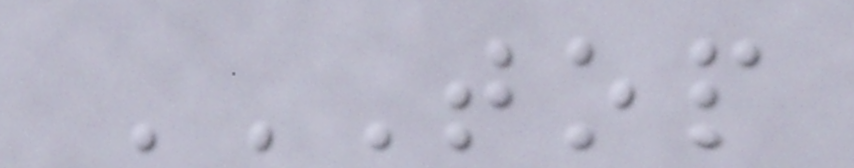TOP
